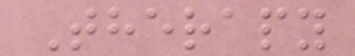Therapy
